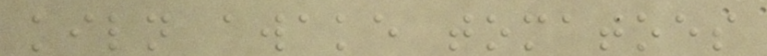kiln awake tomatoes
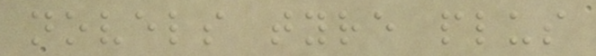novels tyre plus
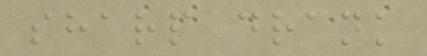sharp drank
